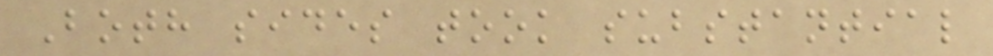Both sides took substantial
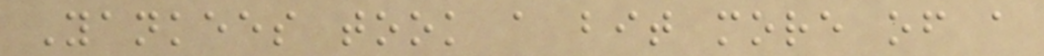Yankees took a bit more of a
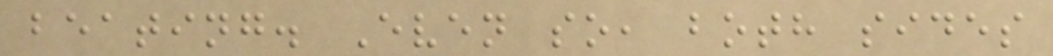beating. Even so, both sides
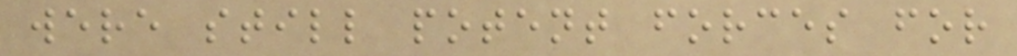were still potent forces for
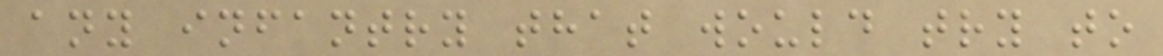any infantry that would try to
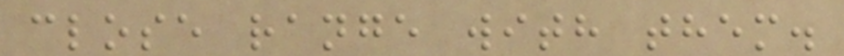close range with them.
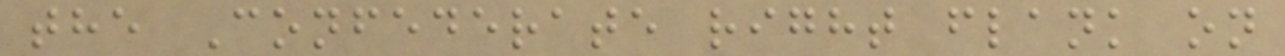the Confederate right flank on
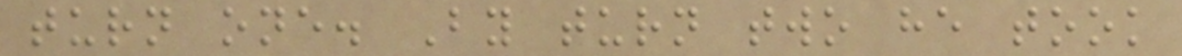turn one. By turn two he took
